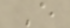E
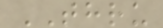THRU
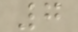7
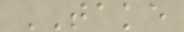TAKE
